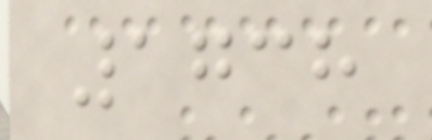1738
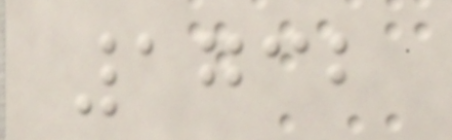1732
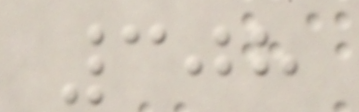308
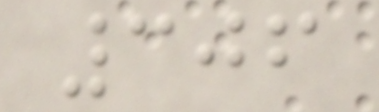306
